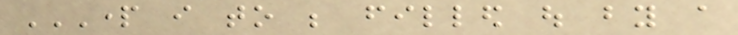PART I TO BE FILLED OUT BY A
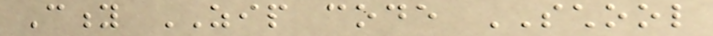City ZIP code SCHOOL
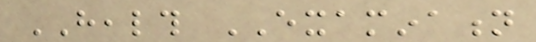HEALTH EXAMINATION
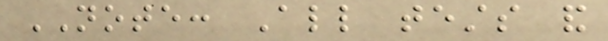NOTE: All tests and
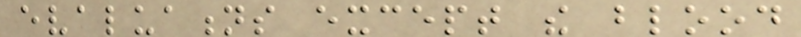evaluations except the blood
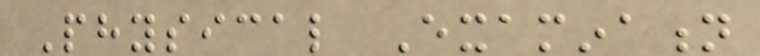Physical Examination
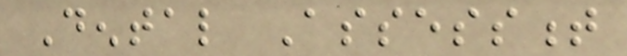Dental Assessment
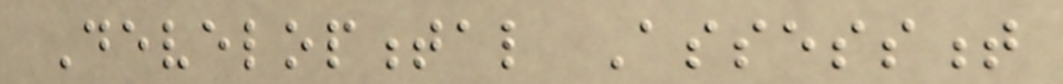Developmental Assessment
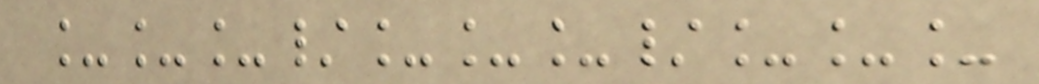___/___/___
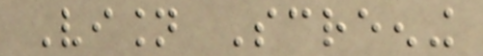Vision Screening
